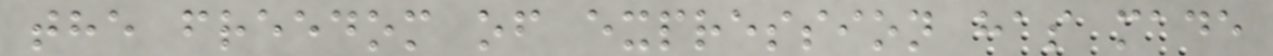the freedom of expression has made
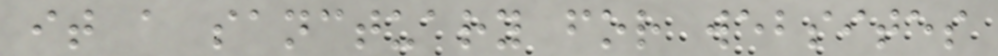it a sanctuary for websites
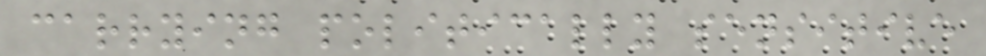carrying politically sensitive
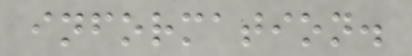information.
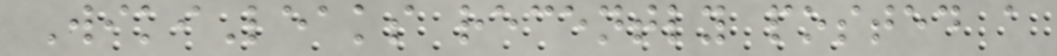WikiLeaks recently posted a
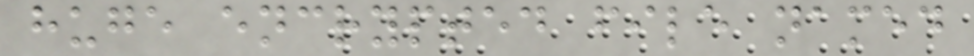huge encrypted file named
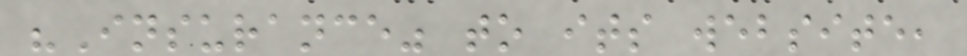"Insurance" to its website,
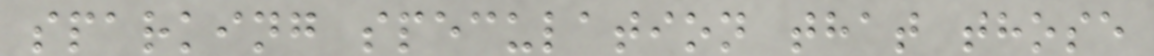sparking speculation that those
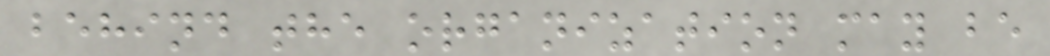behind the organization may be
